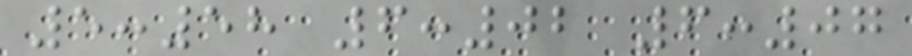5:58 6:02 6:07
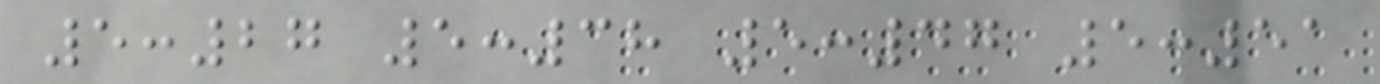5:27 5:38 5:47 5:51
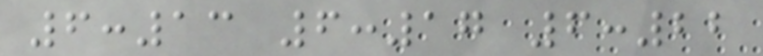6:13 6:17 6:22
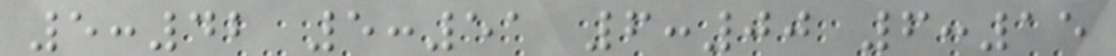5:42 5:51 6:00 6:15
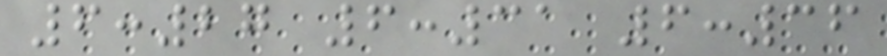6:27 6:31 6:36
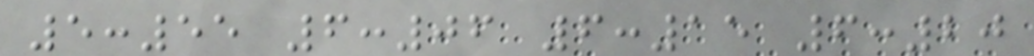5:55 6:06 6:15 6:20
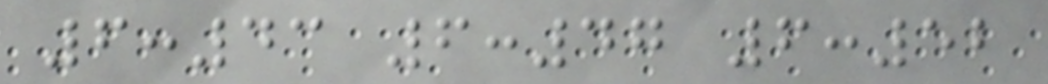6:43 6:47 6:52
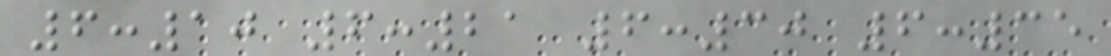6:10 6:21 6:30 6:35
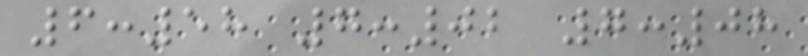6:58 7:02 7:08
